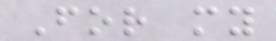For my
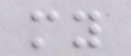my
